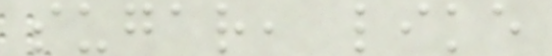sugar, like
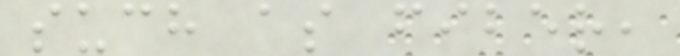such as fiber,
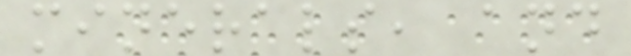minerals, and
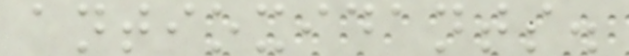antioxidants.
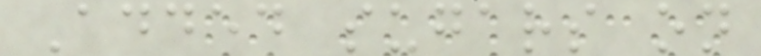Added sugars on
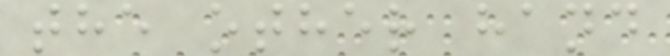the other hand
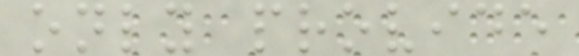only provide
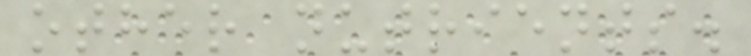other nutrients.
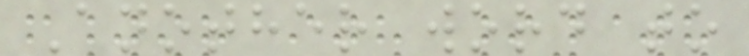Another word to
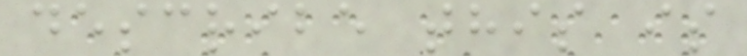describe this is
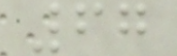67
